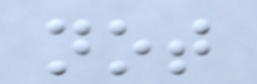not
